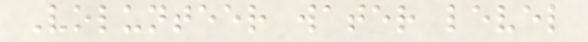Volunteer water level
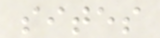sites
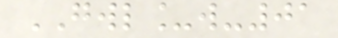GWL_w-01
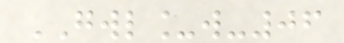GWL_w-06
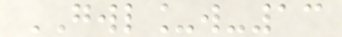GWL_w-13
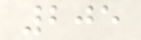205
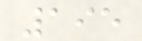195
